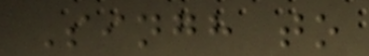Singh to
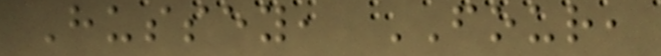Hussey, FOUR,
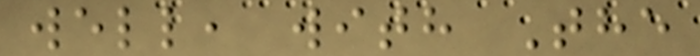well, with The
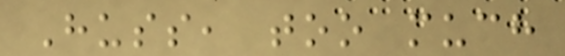Huss, too much
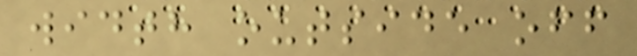width outside off
